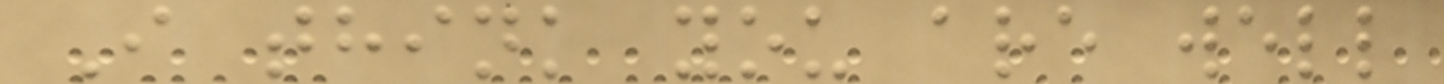I think you are well
